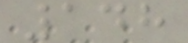148
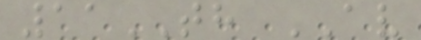11TH AV
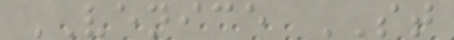VENICE ST
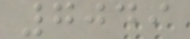7049
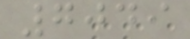7049
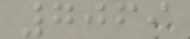7069
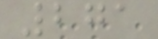271
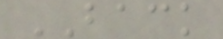BACK
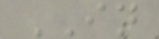IN
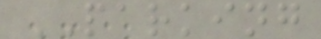PARKING
